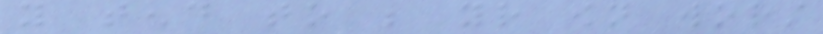you tend to be your own worst
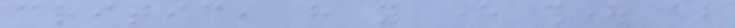critic, have you ever thought about
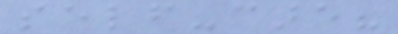self-care?
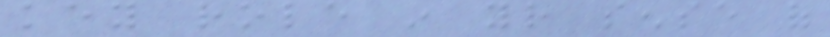key role in your sense of
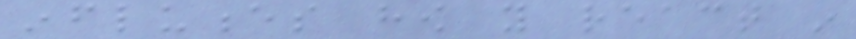influences how you react in
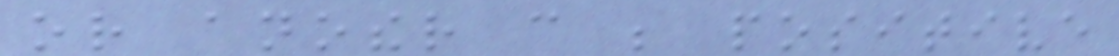or another can be positive
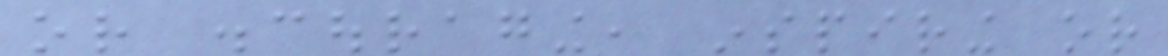or discouraging, inspiring or
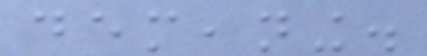demeaning.
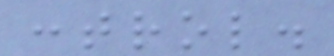control.
